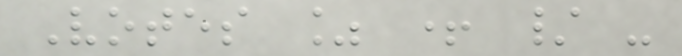Votes % + / -
